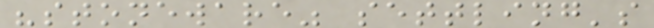"stoneware" settling's
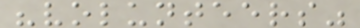"volunteers"
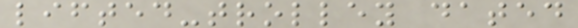lifted-trolley dated
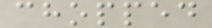chopped
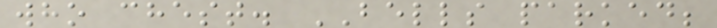who chest. BELLS parked;
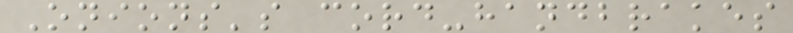Onions's cord-handbrakes
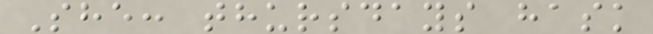She: thursdays hask
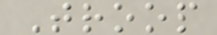Troop
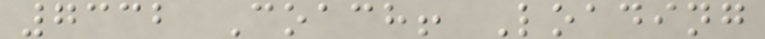7332 Coach! Loading
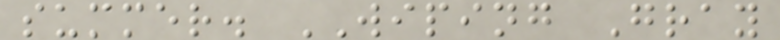summer. WIPING Gray
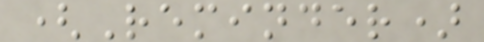(Reminder)
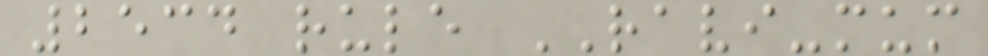2534 rule RAVI-mum
